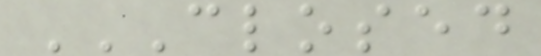CLOSED
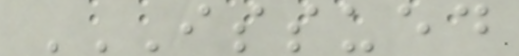ISSUED
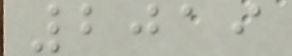2019
